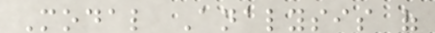Modal Analysis of
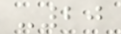-20
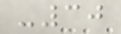-30
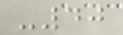-40
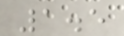1.5
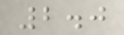2.0
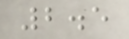2.5
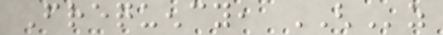Frequency, GHz
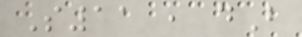S11 , dB
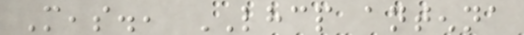Meas., LHCP antenna
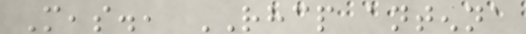Meas., RHCP antenna
